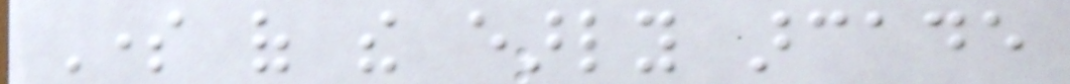Some of the early arcade
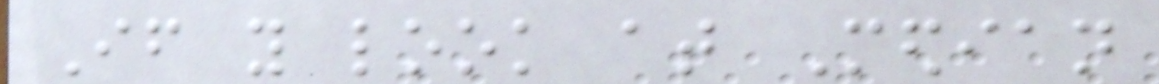If you look at Median
